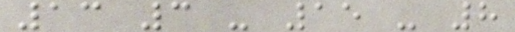13 3 - 15 - 8
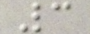3
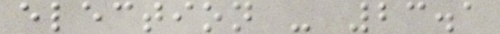election - 23.1
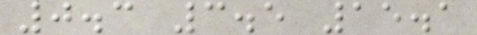0.3 3.5 15.1
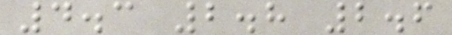4.3 2.8 2.6
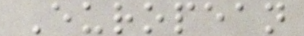European
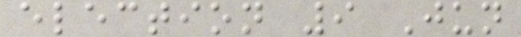election 9 Jun
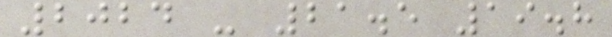2024 - 21.5 19.8
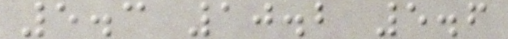5.3 10.2 5.6
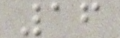16
